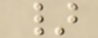}
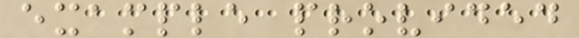example provided
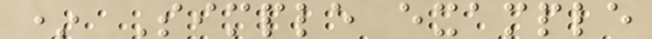* Simple example
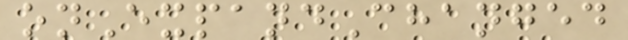onExpandChanged
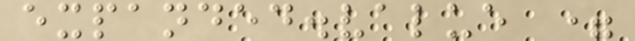expanded.value =
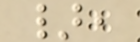},
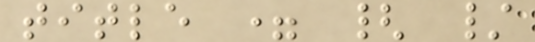title = { /
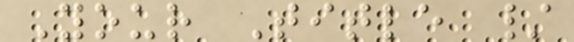Your Title /
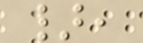},
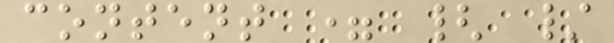content = { /
